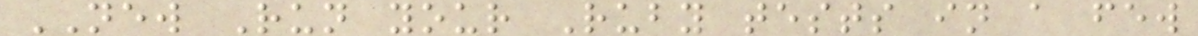NEW Run your Ruby tests in a few
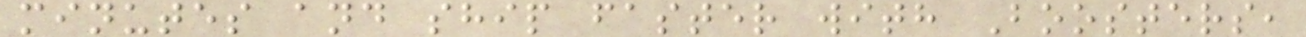minutes and ship faster with Boosters,
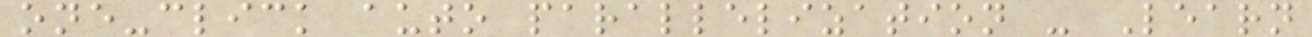one-click auto parallelization - Learn
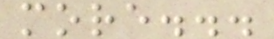more...
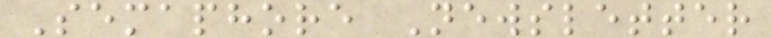Semaphore Newsletter
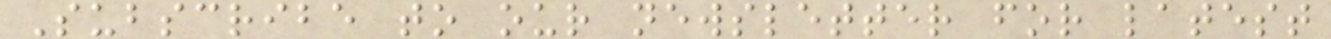Subscribe to our newsletter for latest
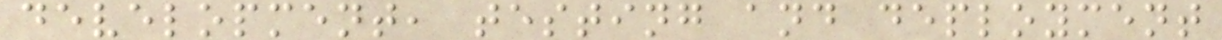development, testing and deployment
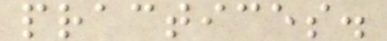practices.
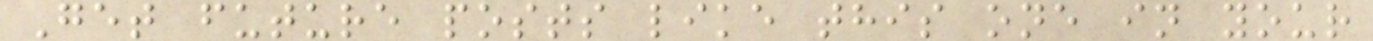Get future posts like this one in your
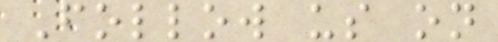Follow us on
